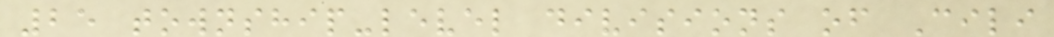25 township-level divisions of Cili
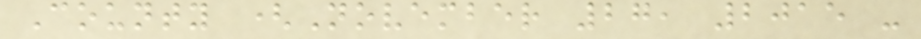County (November 27, 2015 -
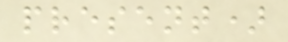present)
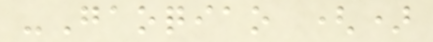-Gaoqiao ()
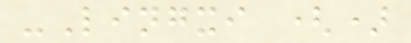-Lingxi ()
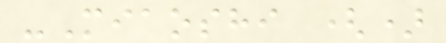-Miaoshi ()
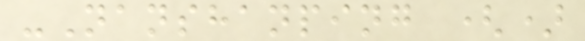-Nanshanping ()
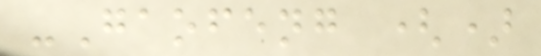-Gaofeng ()
